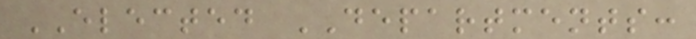ELECTED DEPARTMENTS:
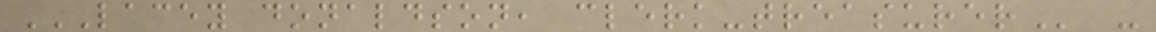LACEY DONALDSON, CLERK-TREASURER -
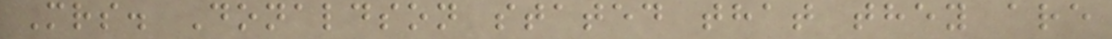Mrs. Donaldson stated that they are
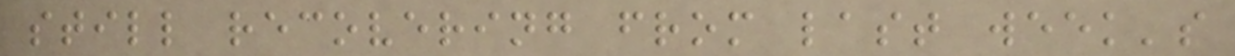still recovering from last week's
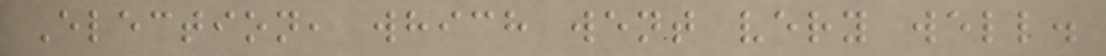Election, which went very well.
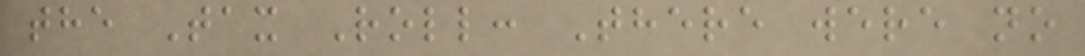the Tax Roll: There were no
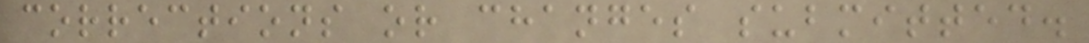corrections or changes submitted.
